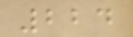224
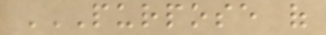PURPOSE OF
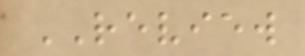REVIEW
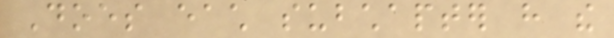Does each subchapter have the
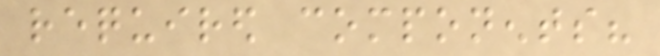required components?
